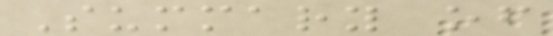Summary of
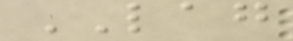LAG
